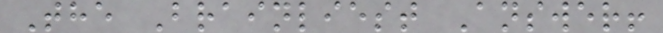The Brainliest Answer!
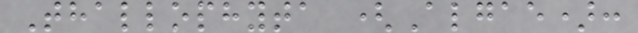Thallophyta (Algae):
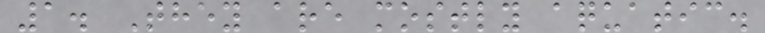1. They are mostly aquatic.
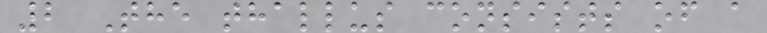2 The thallus consists of a
